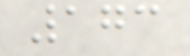173
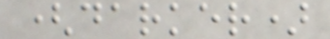(darker)
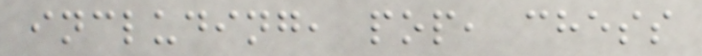including, pop, chess
